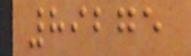89275
